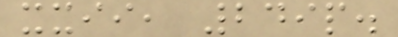xxii, 249p.
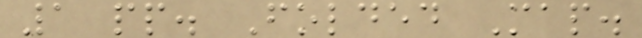1 pp. Folded Map.
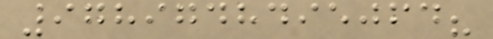9789748495064?
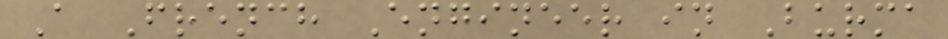A French Engineer in Burma
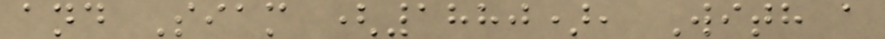and Siam (1880), With a
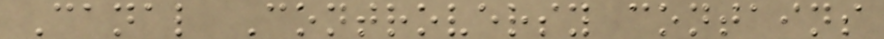Canal Controversy contains
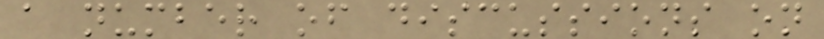a number of discussions on
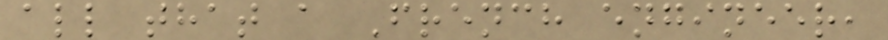all that a French engineer,
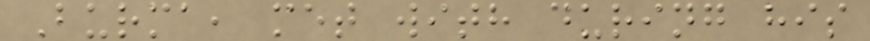Burma, met with during his
